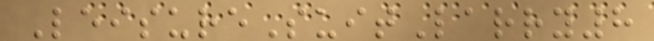LeisureSuitLarry8
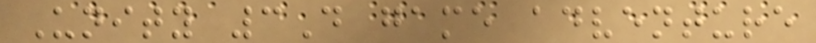Unity 3D game adventure
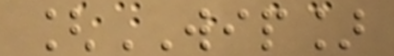[WIP]
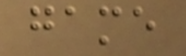game
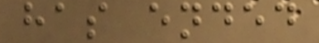has ended
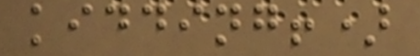kidding!)
